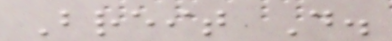Breit D.
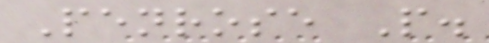Penrose P.
